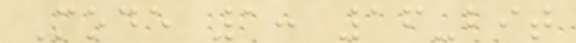Mode 1: 16-bit
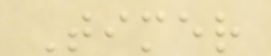Timer
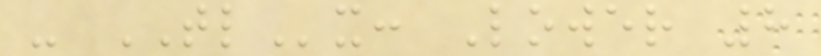- TLx: Lower 8
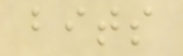bits
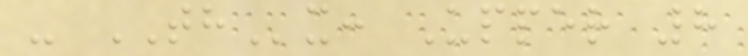- THx: Upper 8
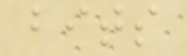bits
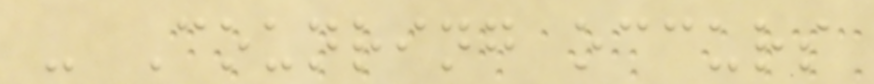- Counring occurs
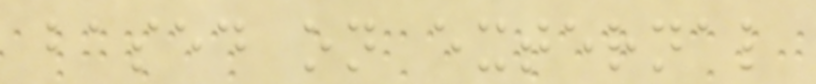based on external
